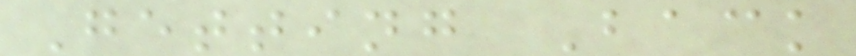Getting Back
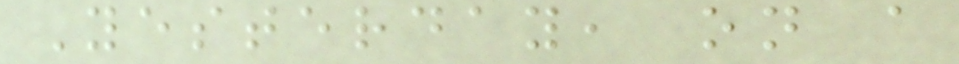Yesterday, on a
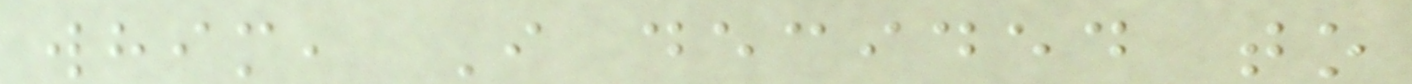whim, I decided to
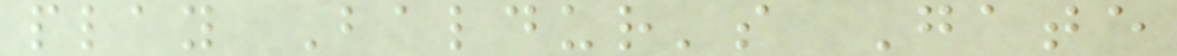play Baldur's Gate
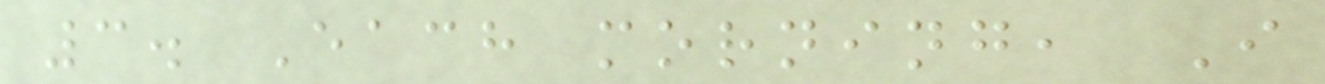3. Each morning, I
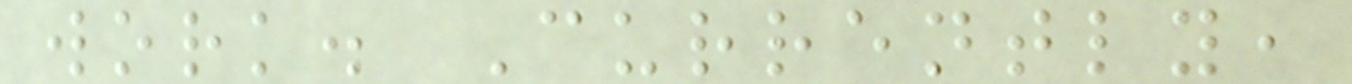work. Currently,
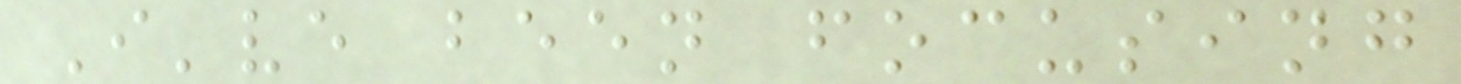I've been focusing
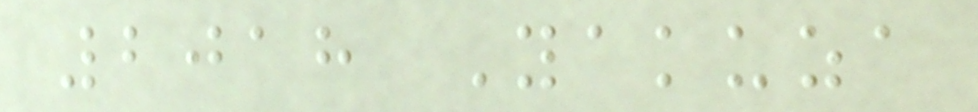2018 Yakuza
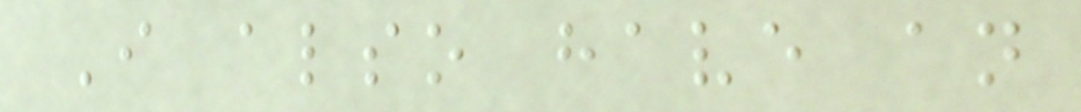I also have an
